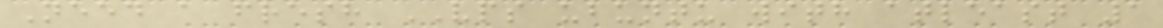Need a fresh VPS ubuntu with atleast 1
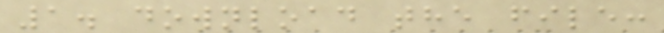1. download the file:
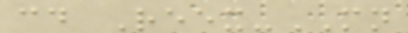cd Reex-MN
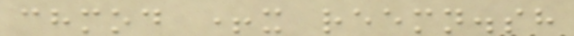chmod +x reemn.sh
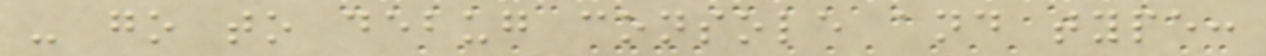- go to debug console and type:
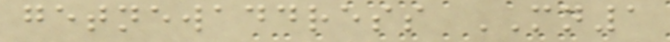getnewaddress MN1
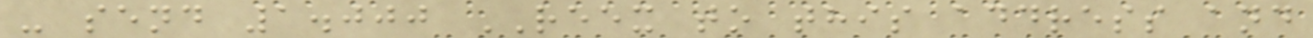- send 1.000 REEX to this address and
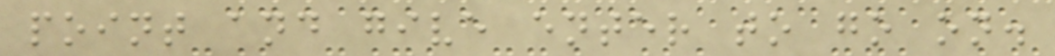point and give enter to go on.
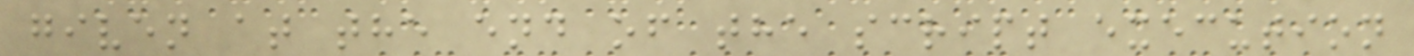given at the end of the script execution
